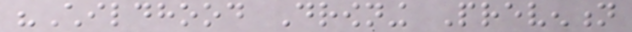"Childhood Drowning Prevention
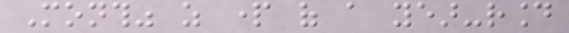Month" as part of a year-round
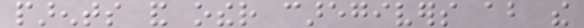parents and other caregivers about the
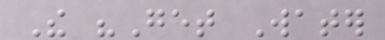The "Get Water
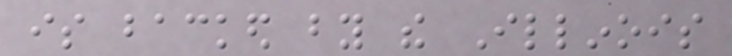is backed by the Illinois
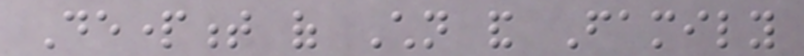Department of Children and Family
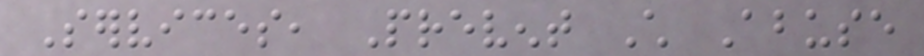Services, Prevent Child Abuse
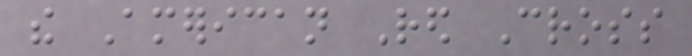the American Red Cross
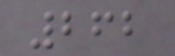262
